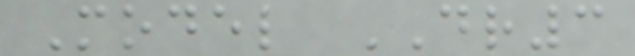Model DR3
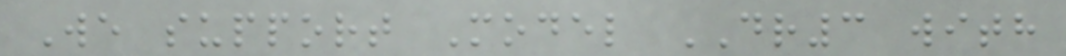We support Model DR3 with
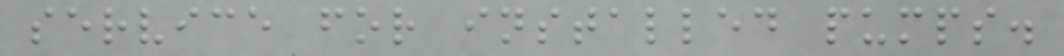service for installed pumps.
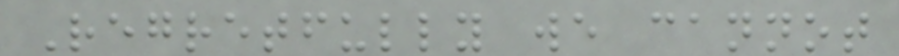Regretfully we cannot
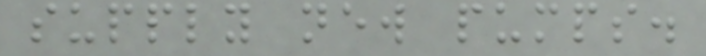supply new pumps.
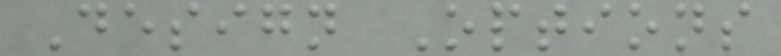Design Options
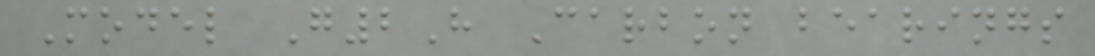Model G2H Carbon bearings
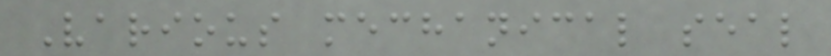Various mechanical seal
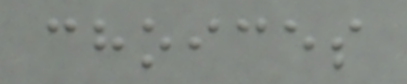choices
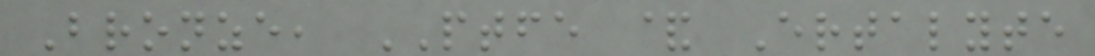Bronze, PTFE & Ertalyte
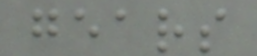gears
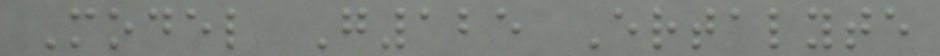Model G125 Ertalyte
